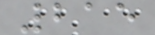215
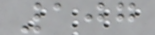107
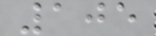105
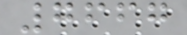7667
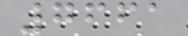7661
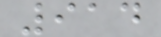914
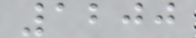1200
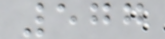577
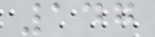147
